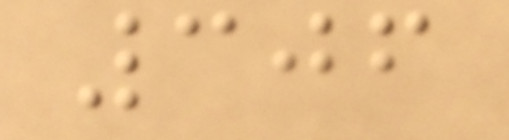306
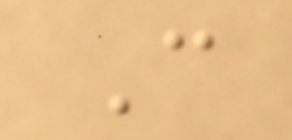C
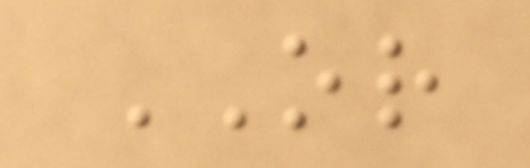OR
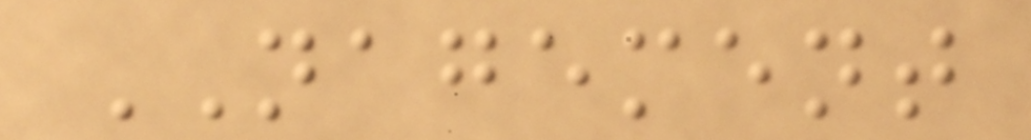NAGEMENT
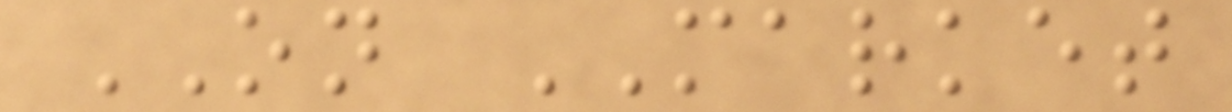ON MARKET
